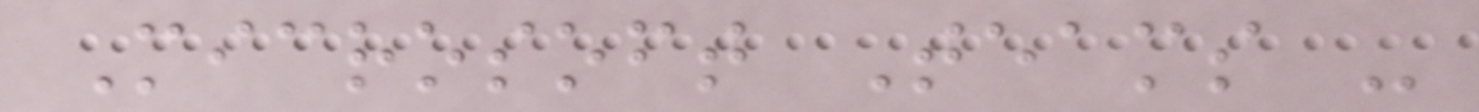Microsoft Teams -
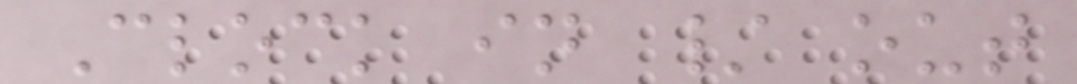Clock in / out
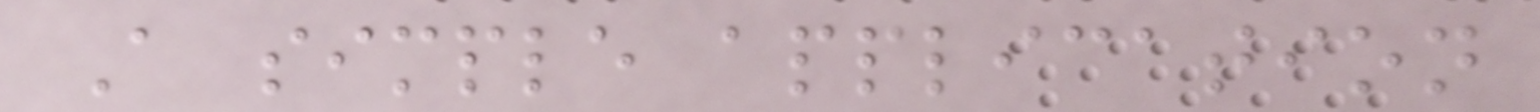A simple application
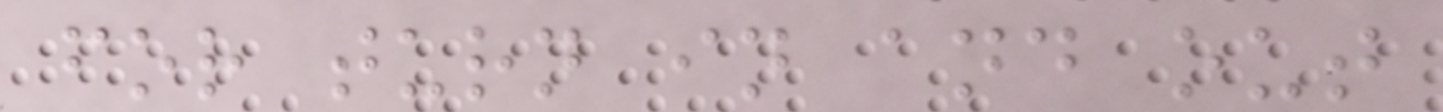for turn in and out
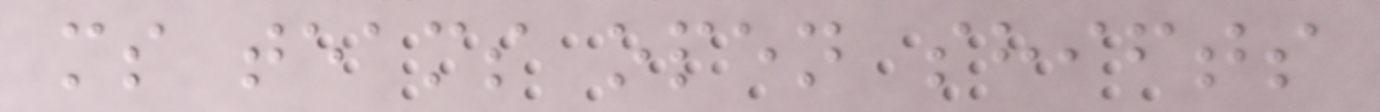ms teams open shifts
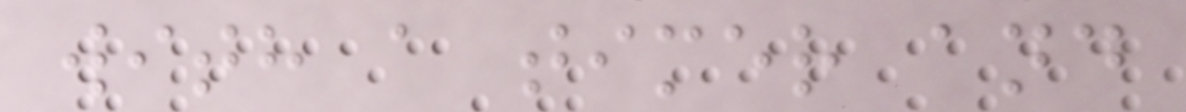with a timer and
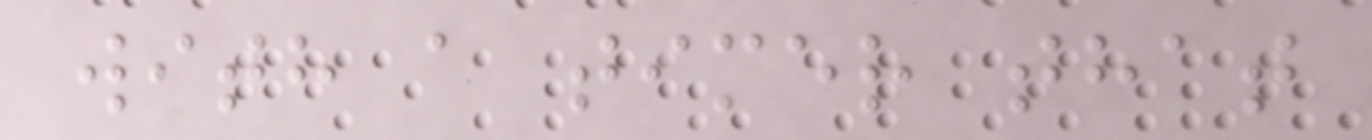with a timer that
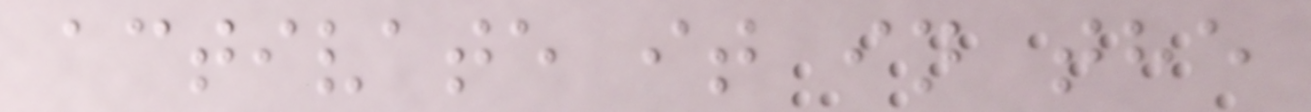activate it in the
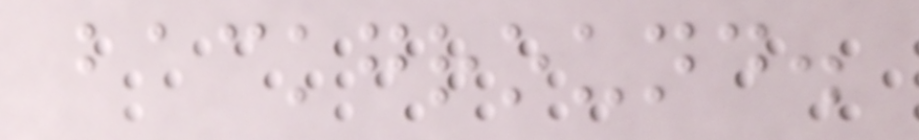background.
